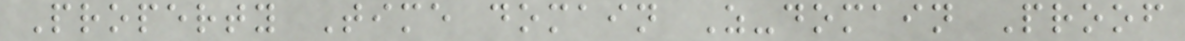Property Time domain Z-domain Proof
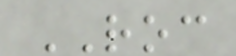ROC
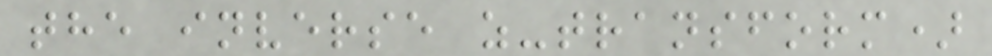the inverse z-transform)
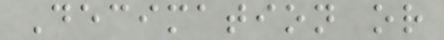Decimation or
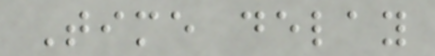Time delay
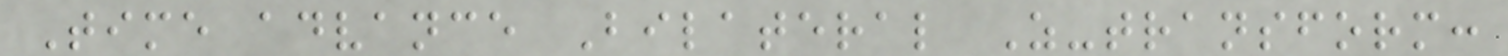Time advance Bilateral Z-transform:
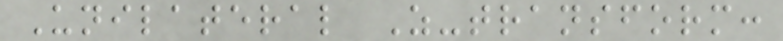Unilateral Z-transform:
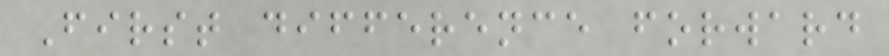First difference forward
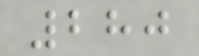280
